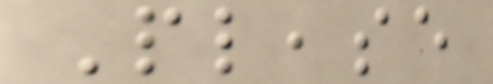Please
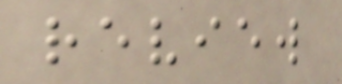review
